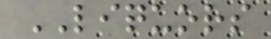LIQUORS
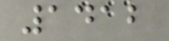1412
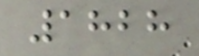1828
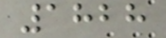1828
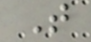T
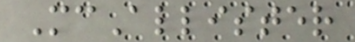McAllister
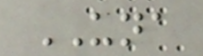UNA
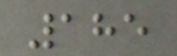185
